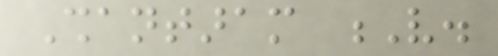Shantaram V.
